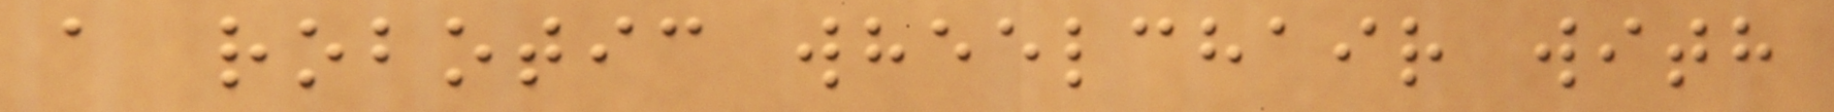a robotic wheelchair with
